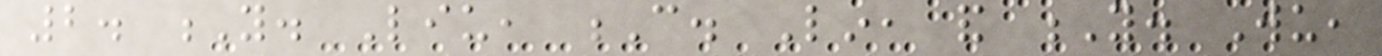2. Y. Liu, C. Lin, and Y. Wu,
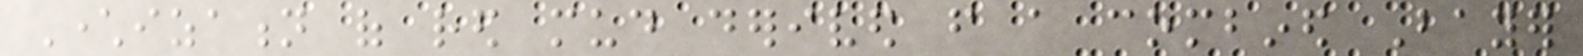Characterization of red mud derived from a combined Bayer
